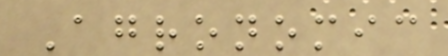Agronomic
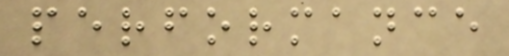performance
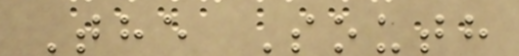The South
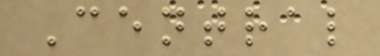Central
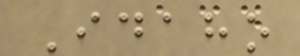Idaho
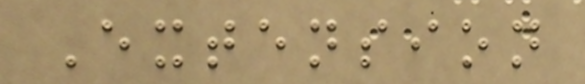Extension
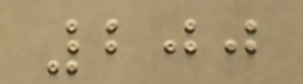200
